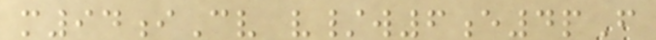m94iCv v/w6e4pF
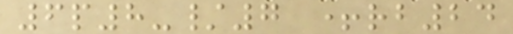6p8-/7 +rb24
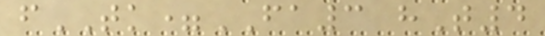fTK=FA3 hT4
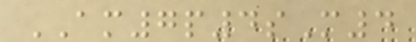AM7p4sM4
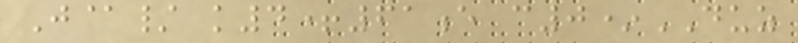J@/ k4+61e c0*DUZ
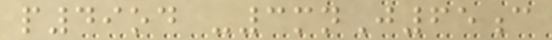p49od -3mnJ65c
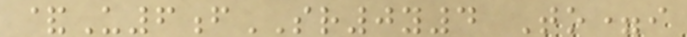&U6fSR0y4 To=i
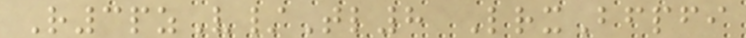R3pzV/Tl8 LrxBfpfi
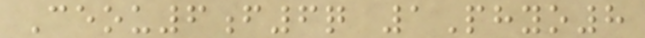Ceou6f6q 1Phyo8
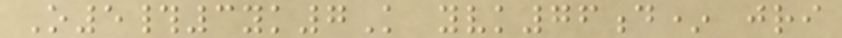O5#3yk7K yvk76d* jri
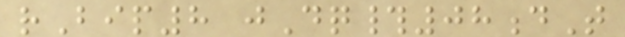rBip8 jDq#08dT
